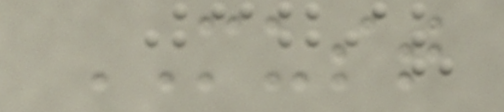MUST
